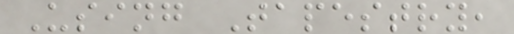Using Tapestry,
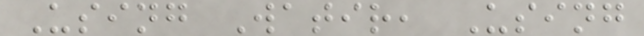Using Watir, Using
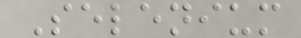Selenium
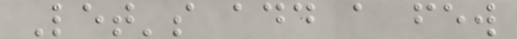Let's add a few
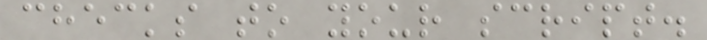checks to your script.
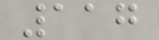117
